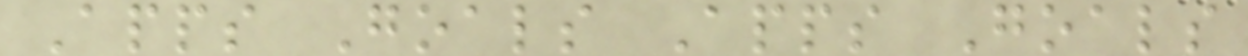Apps Goals Apps Goals
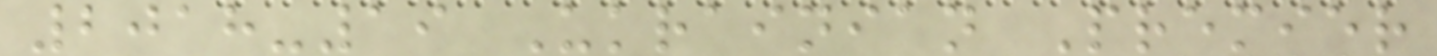2018-19 Ukrainian Premier
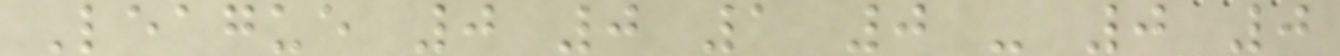League 0 0 1 0 - 0 0
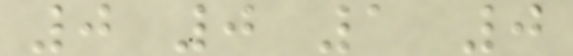0 0 1 0
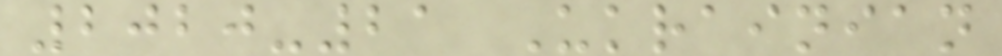2020-21 Ukrainian
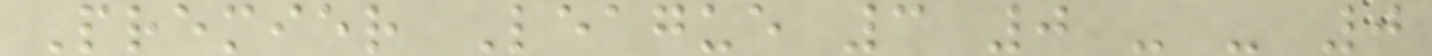Premier League 3 0 - - 0
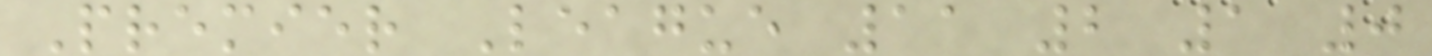Premier League 11 2 1 0
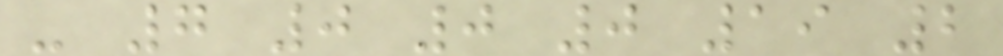- 7 0 0 0 19 2
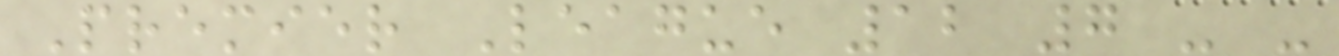Premier League 12 7 - -
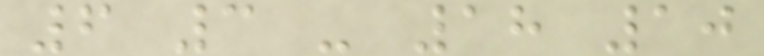6 3 - 18 10
